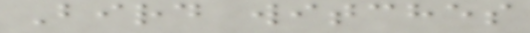Bird witches
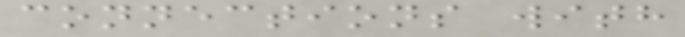connections with
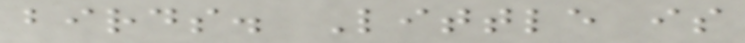birds. Little is
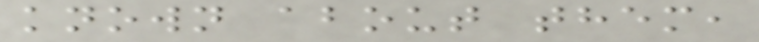known about them,
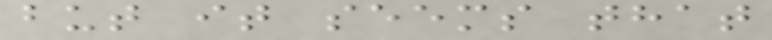but it seems that
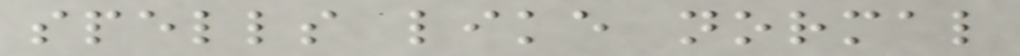spells like normal
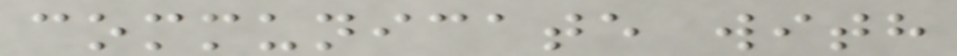communicate with
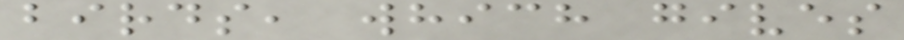birds, which gives
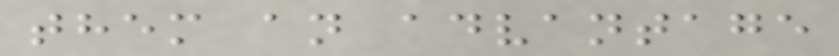them an advantage
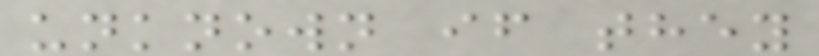unknown if they
